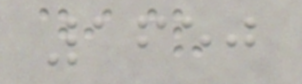1650
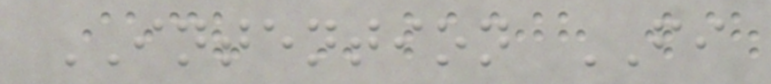INTENTION FI
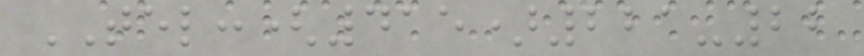TEL:(415)221-22
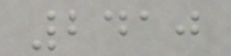2410
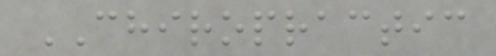CHIROPRACTIC
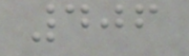406
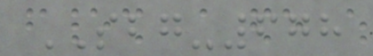SBG-678
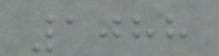1088
